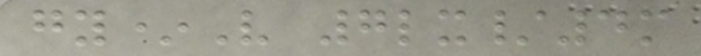gy*V 7lx/4m
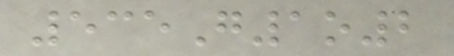535G1o2
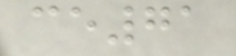ce71
